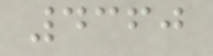4360
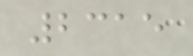2315
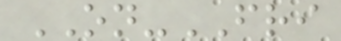ON-FRI
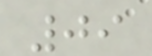09
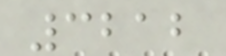3212
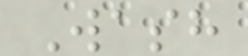Wash
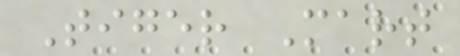Tiger Mart
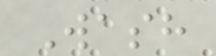Wash
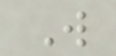W
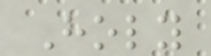Holy
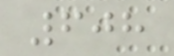608
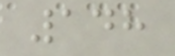148
